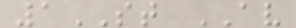1ST AV
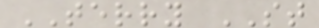TERRY ST
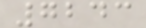7243
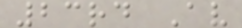23rd Av
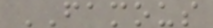FAMOUS
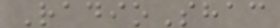RadioShac
